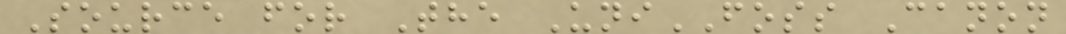Source for The UniFOSS Canon
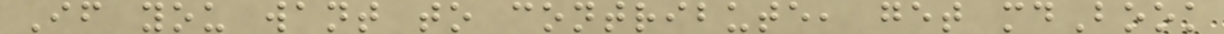If you want to contribute, get mdBook
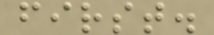first.
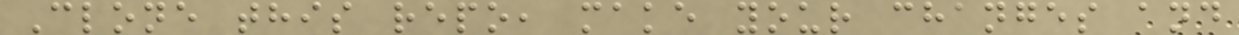Clone this repo, make your changes and
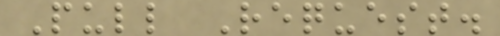Pull Request.
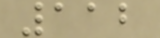112
